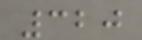320
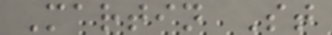Martin St
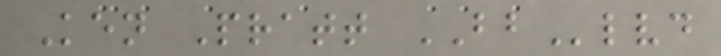Ken Pratt BBlvd
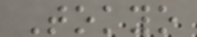Tokyo
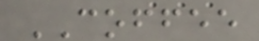COFFEE
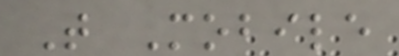T Mobile
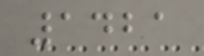1421
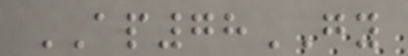AP78GY
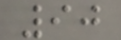90
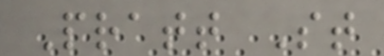Pratt St
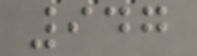947
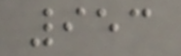953
